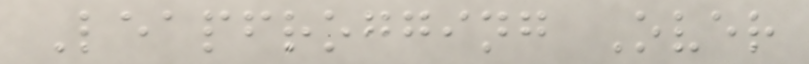Leapfrogging Over
